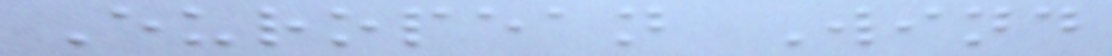European Wind
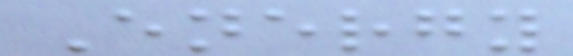Energy
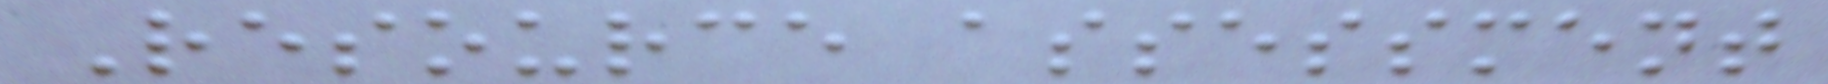Resource assessment
